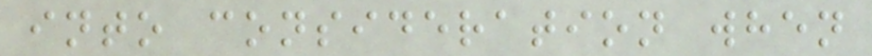into consideration when
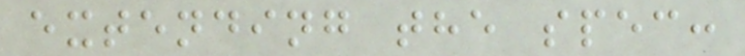extending the spec:
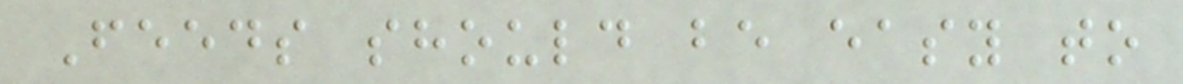Feeds should be easy to
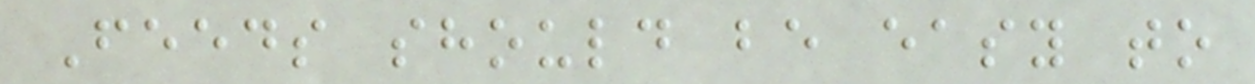Feeds should be easy to
